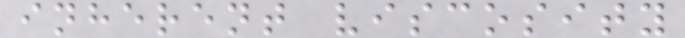inherent viscosity
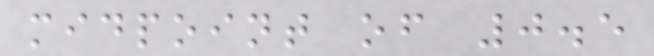midpoint of 0.5
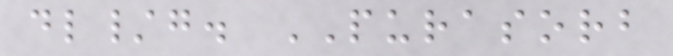dl/g. PURASORB
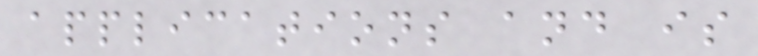applications and is
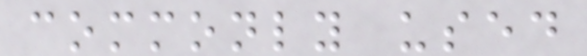commonly used
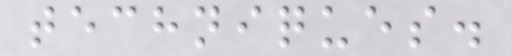techniques.
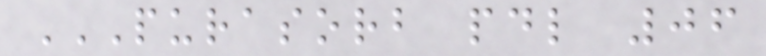PURASORB PDL 06
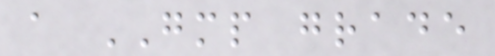a GMP grade
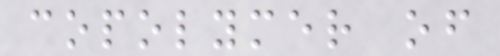copolymer of
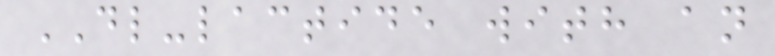DL-lactide with an
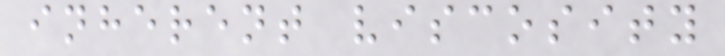inherent viscosity
